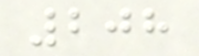208
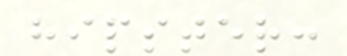hipster:
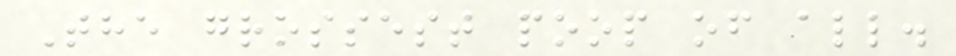The grossest poop of all.
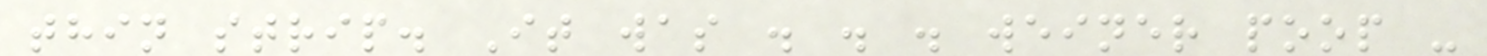thin strip. It was . . . weiner poop -
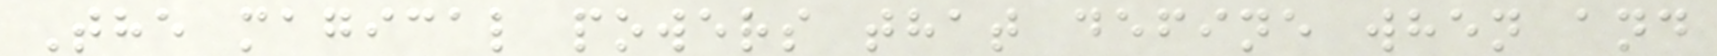The magical powers that define when and
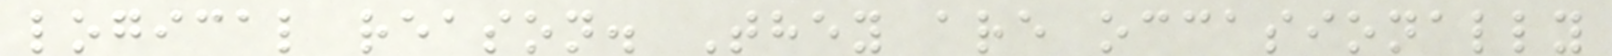logical reason. They are occasionally
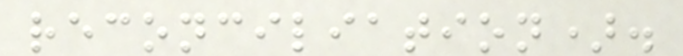reconciliation).
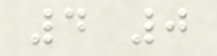4 0
